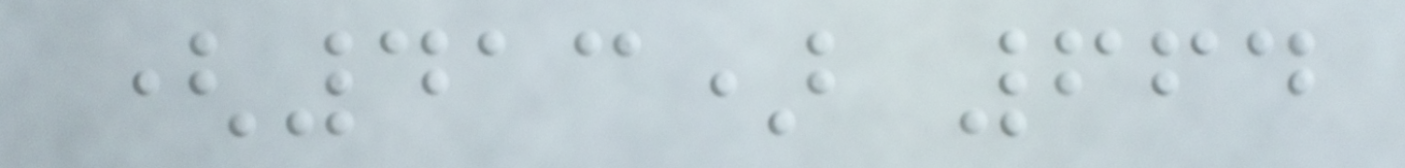(413) 664
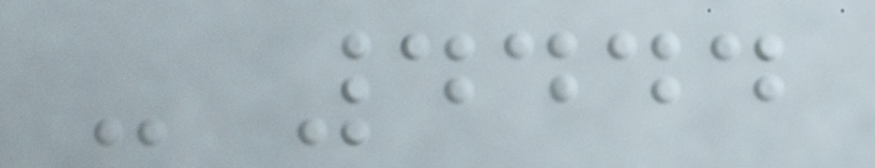- 4444
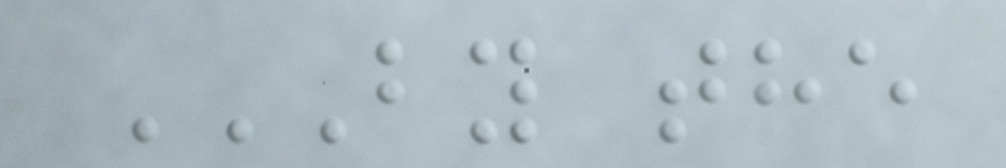BY THE
